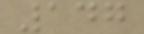147
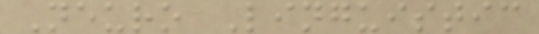Neuro Linguistic
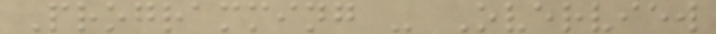Programming - Overview
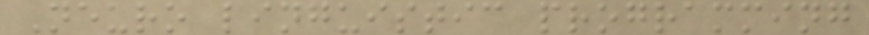Neuro linguistic programming
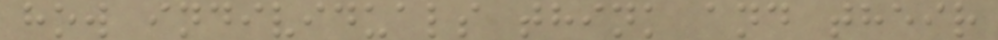how individuals think and their
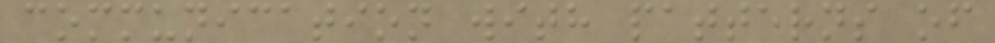communication with patterns of
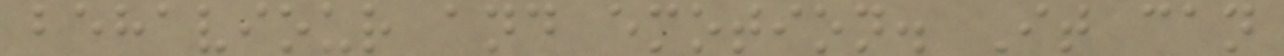behaviour and emotion. It can
